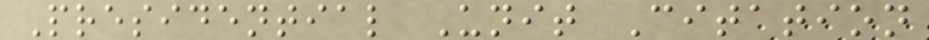Presidential Unit Citation
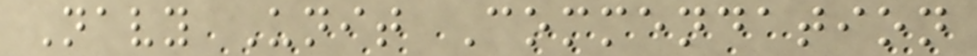Navy Unit Commendation
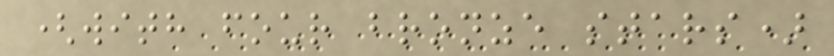(with four bronze stars)
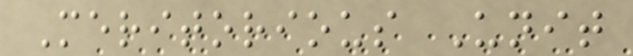Meritorious Unit
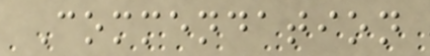Commendation
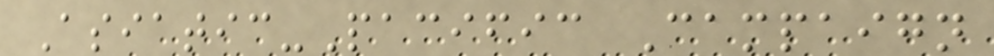Asiatic-Pacific Campaign
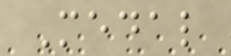Medal
